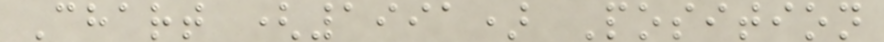Chart (1991) Position
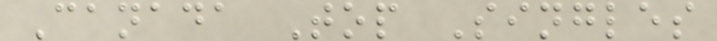Canada Top Singles
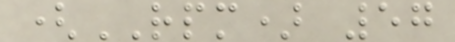(RPM) 57
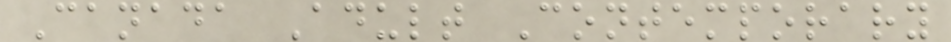Canada Adult Contemporary
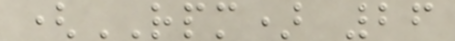(RPM) 26
